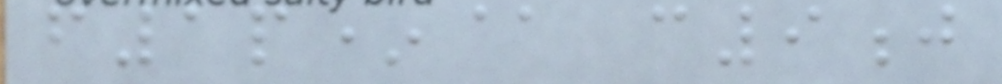f1p*@ c9j
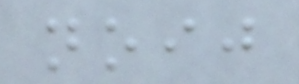noij
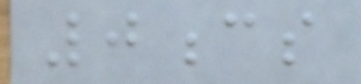0cs
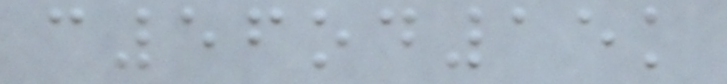c56od15k
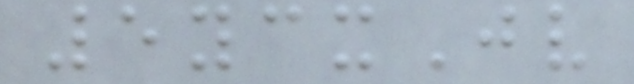5ycxJv
